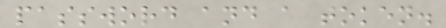password and a token.
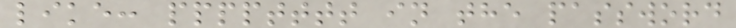like: pppptttt in the password
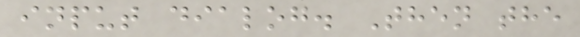input dialog. Then the
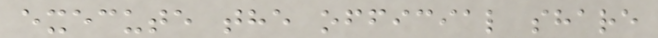execute the official share
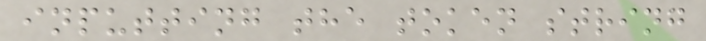inputting the token string
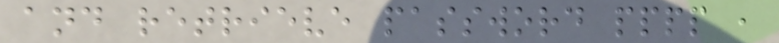and retrieve password pppp ,
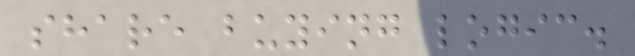share buying logic.
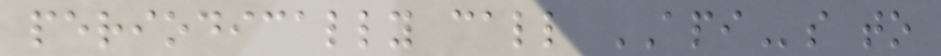periodically call APIs to
